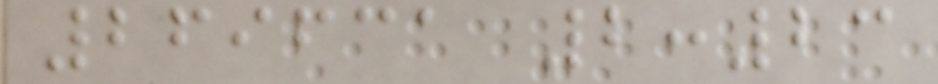269631 2:23
